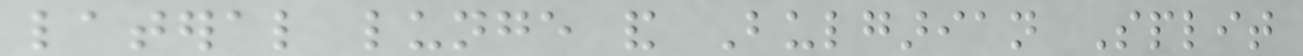lateral lunge and Bulgarian Split
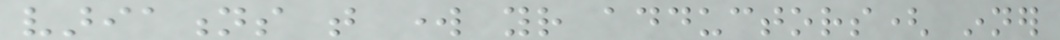variations that work your adductors( inner
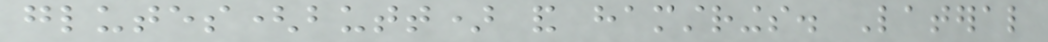glutes(butt) and hamstrings. Lateral
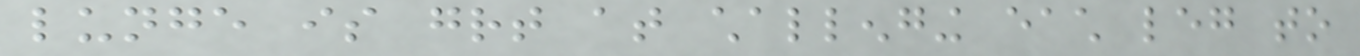lunge is great at challenging each leg to
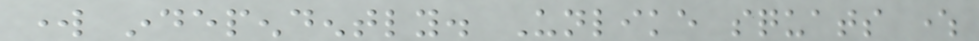work independently. Unlike squats where
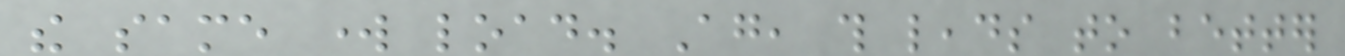the same work load. Again, this leads to better
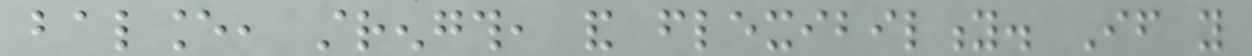balance, strength, and flexibility. If you
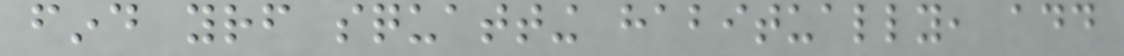find yourself squatting habitually, add
